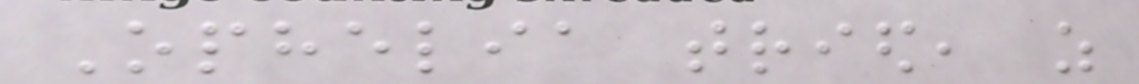Ophelia tried, as
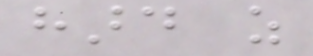hard as
